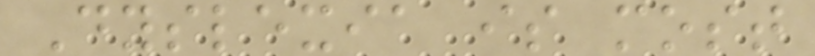Dyslexia is most
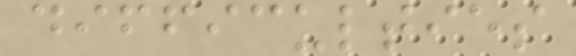difficulties
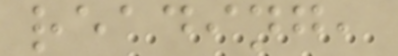reading,
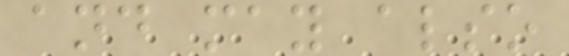and may also
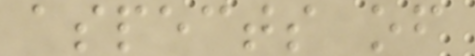aspects of
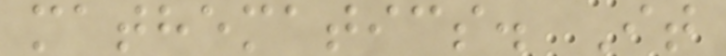mathematics. It
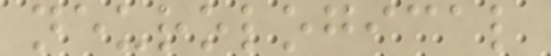neurological
